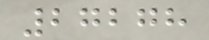27278
